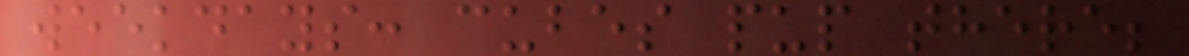weekdays: cubes pup there;
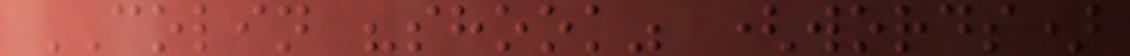COLIN "shook" (words)
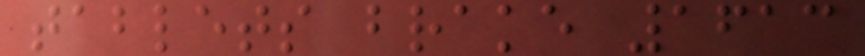tablets brake 1613
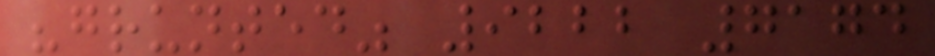"grunted" 9222 7174
